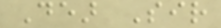Dear Sir
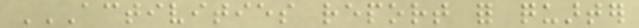ACTIVITIES REPORT FOR QUARTER
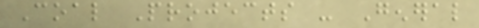Coal Projects - General
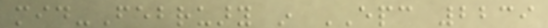mid-February in EPC 2239
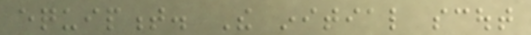equipment. The initial scout
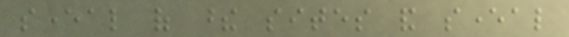several of these sites and several
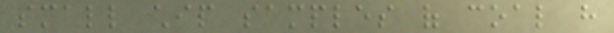small chip samples of coal have
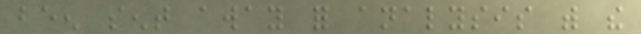been sent away for analysis with the
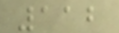112
